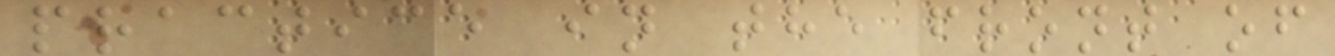practice in the front of
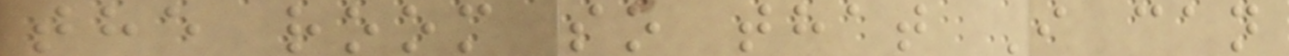the room so that I can
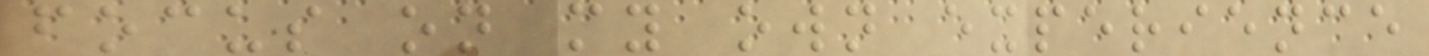focus on my own experience
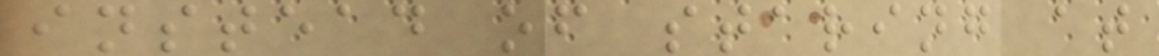instead of staring at
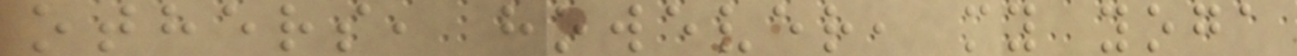others, however, my yoga
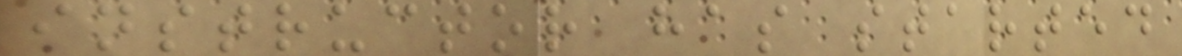instructor has started
